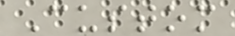Custom
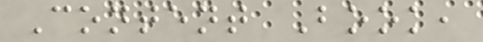Content Book,
